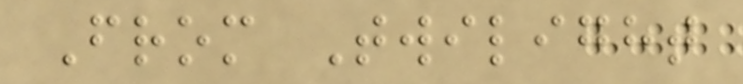From Twilight
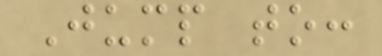Jump to:
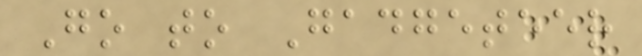Go to Gadgeteer
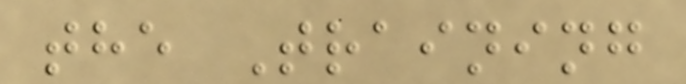the Training
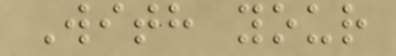With your
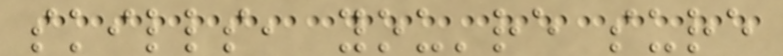skills, you're sure
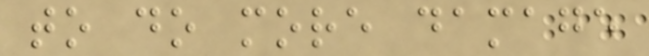to do more damage
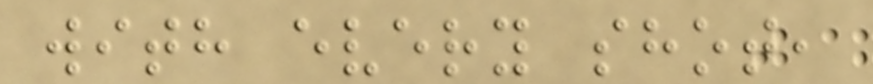with every shot,
